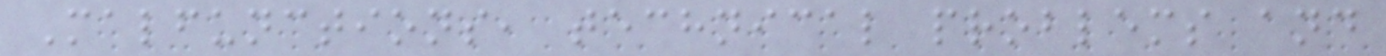Malfunctions, technical problems and
